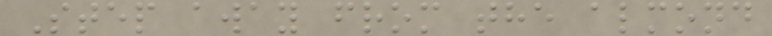Step away from the almond
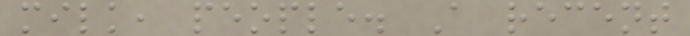milk, people. A recent
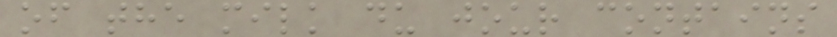of the milk du jour contains
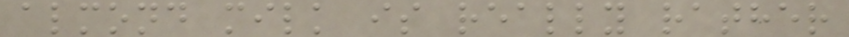almond milk is really rather
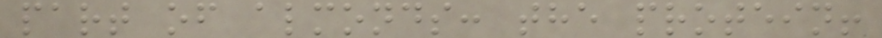part of almonds: the protein!
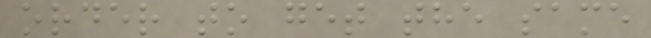order to get the same
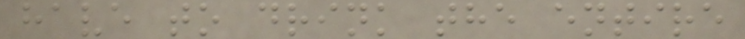have to drink the entire
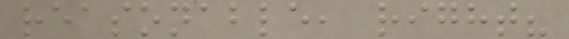reasonable, right?
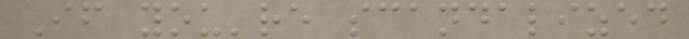If you're scandalized
